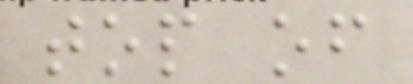top of
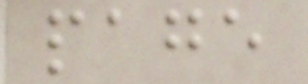page
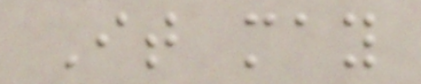It may
